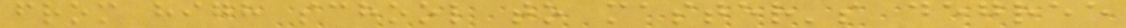from high school to master's degree
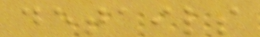details
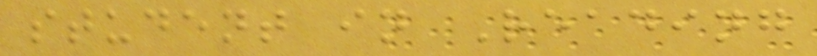student in Reading
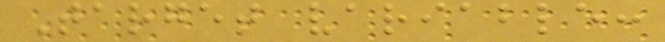Target variable:
